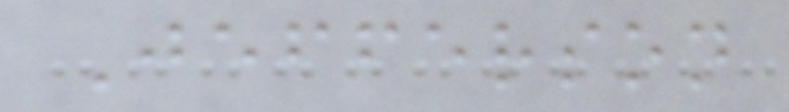Jefferson
